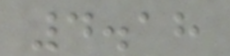4.18
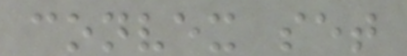convex set
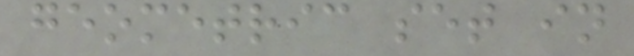geometric set in
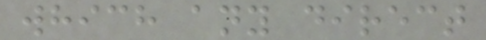which any direct
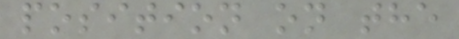position on the
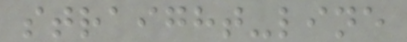straight-line
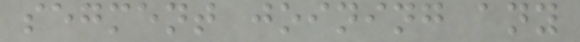segment joining any
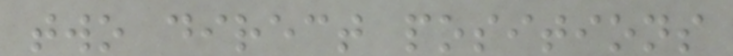two direct positions
